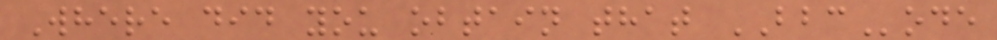Where did you obtain that BBCode
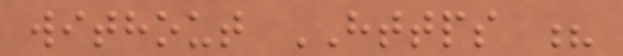without HTTPS ?
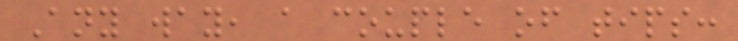Any way, a couple of tips:
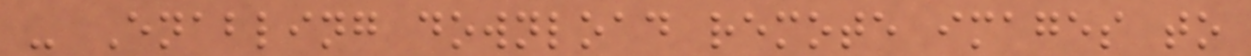- Enabling download remote images to
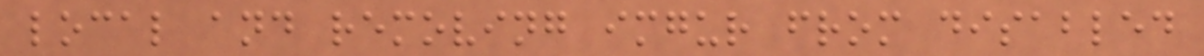local and removing imgur from disabled
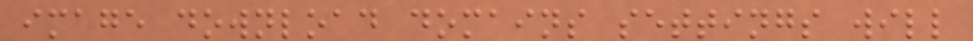image download domains settings will
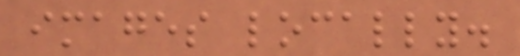images locally.
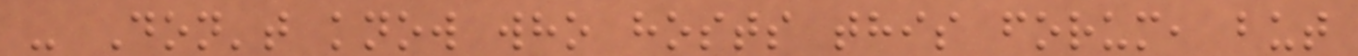- Don't know who hosts this forum, but
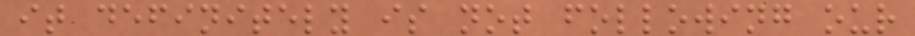it definitely is not following our
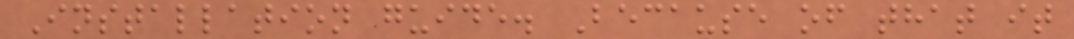Installation guide. Because of that it
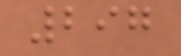297
